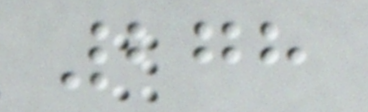278
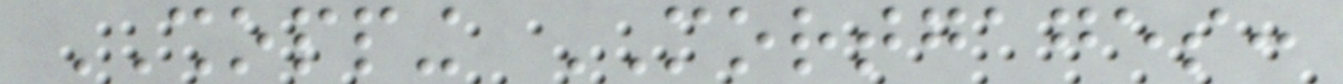SHOPPING MORTGAGES:
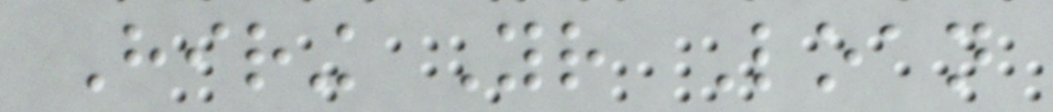Hiring Your Loan
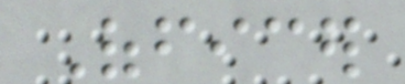Officer
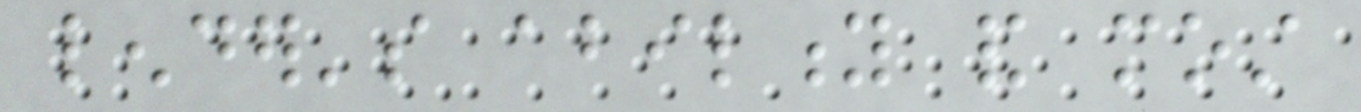lender's ability and most
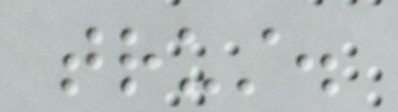trust.
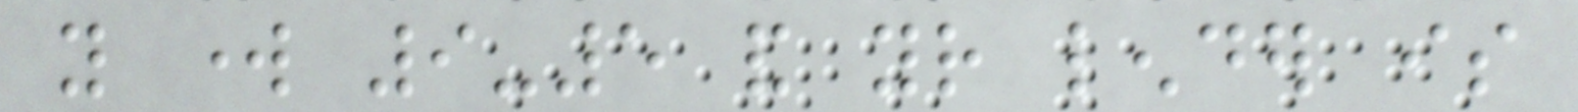you work 9-5 and your lender is
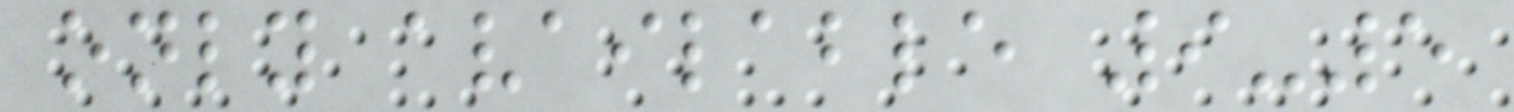only available 9-5
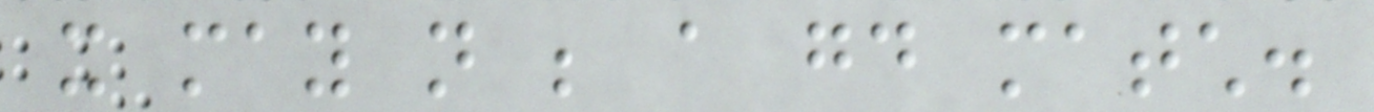it may not be a good match.
